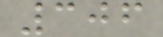306
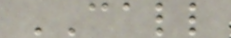CALL
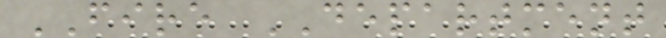FIRE DEPARTMENT
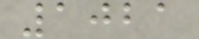1021
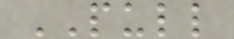PULL
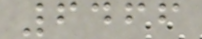6466
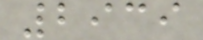2939
